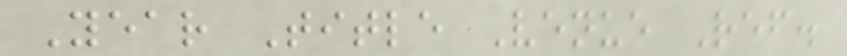Year Title Venue Ref.
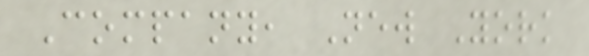Company, New York
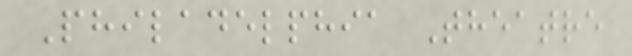Philadelphia Theatre
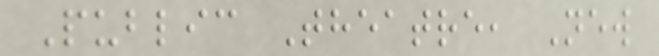Public Theatre, New
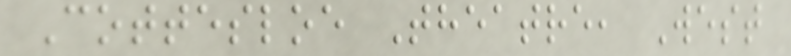Cottesloe Theatre, West
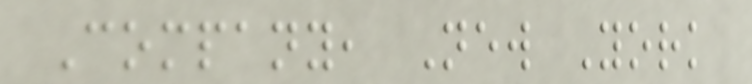Company, New York
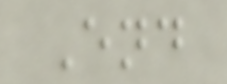End
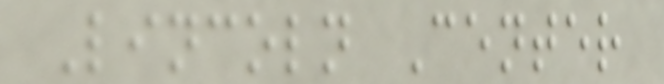Lincoln Center
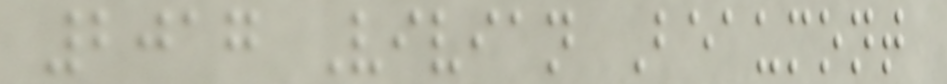2017 Vivian Beaumont
